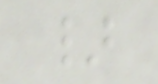}
